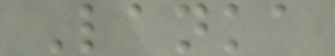Lanka
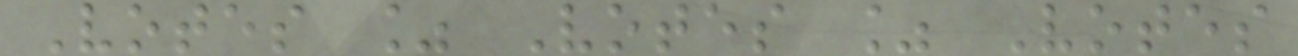Votes % Votes % Votes
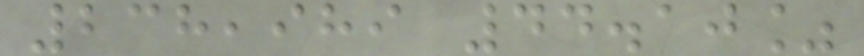238,989 44.10%
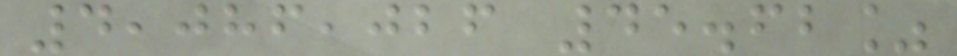4,086,026 45.62%
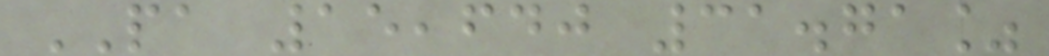PA 15,640 31.71%
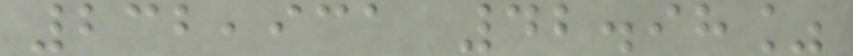232,931 42.98%
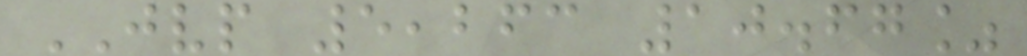JVP 5,263 10.67%
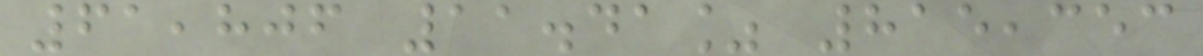61,806 11.41% 815,353
